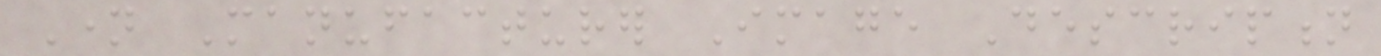Name Manufacturer Image Description
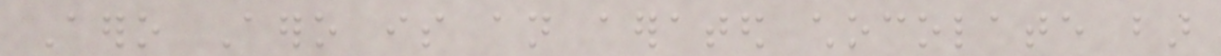Aero Aero is an aerated chocolate bar
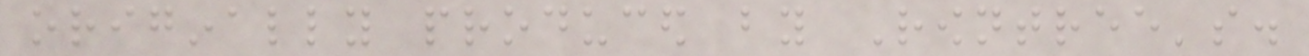originally produced by Rowntree's.
